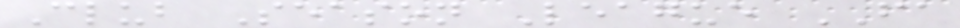Club Season League FA
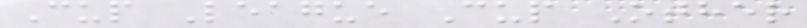Cup League Cup Other
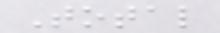Total
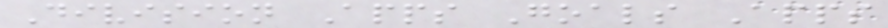Division Apps Goals Apps
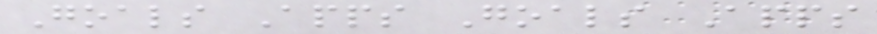Goals Apps Goals Apps
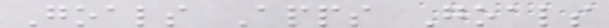Goals Apps Goals
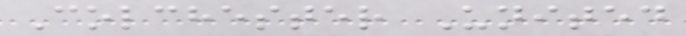Colchester United
